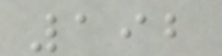192
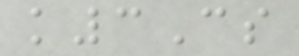k3Cs
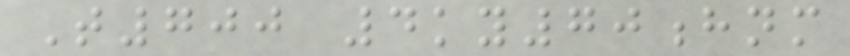T700 4ky70hnm
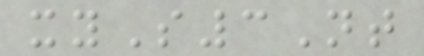xyS3Nt
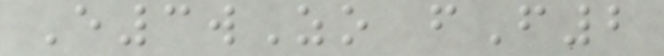E3wZo fF2
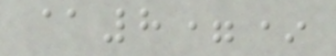@8=*
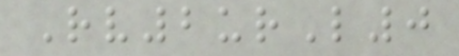Rv2urL0
